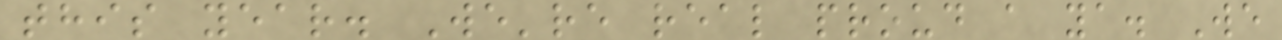this year. We're real proud a ya. We
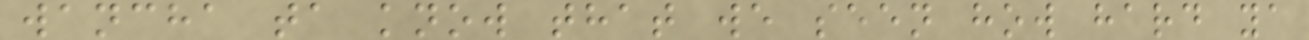wancha ta know that we seen how hard ya
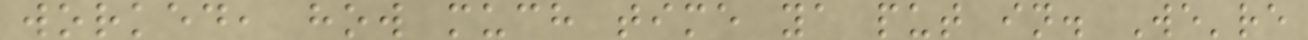worked, how much time ya put in. We're
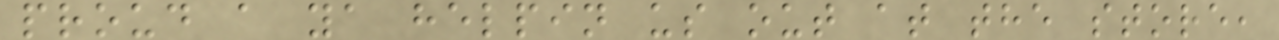proud a ya helpin us out at the store,
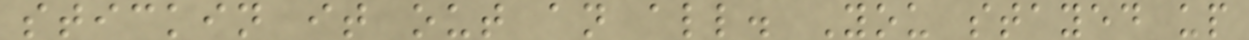stickin it out an all. You stayed up
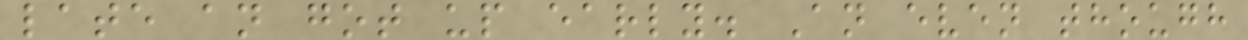late an got up early. An even though
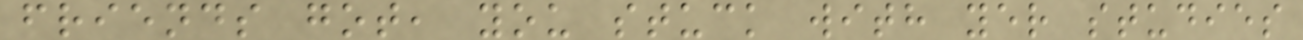friends got, you stuck with yer studies
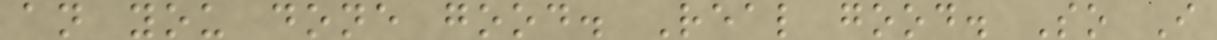an you done good. Real good. So I
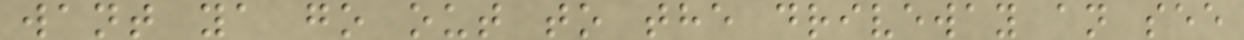want ya go out to the driveway an see
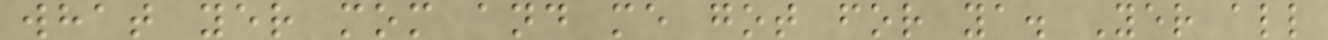what yer mom and me got for ya. Yer all
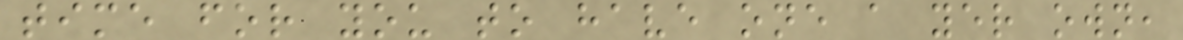time for you to have one a yer own,
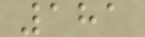181
